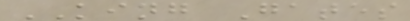KING Gates
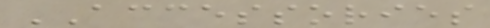ACCESSORIES
